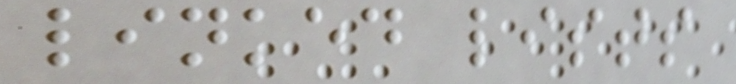linked lists
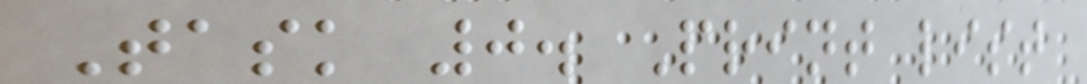Task 0. Print list
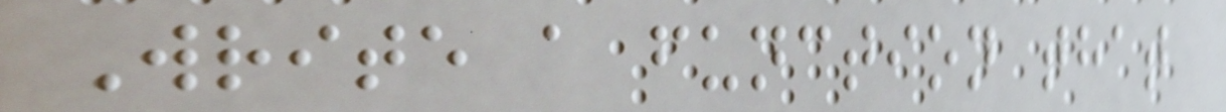Write a function that
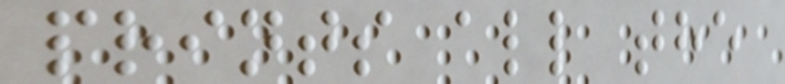prints all the
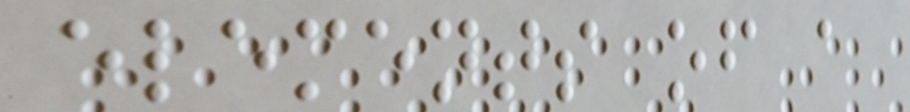elements of a
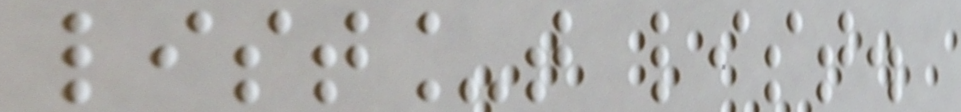list_t list.
